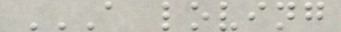A LOVING
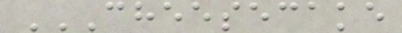CHEESECAKE
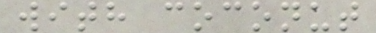with coconut
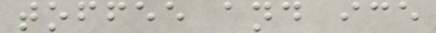toffee and ice
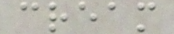cream
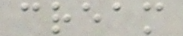cream
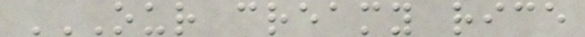OUR CREAMY RICE
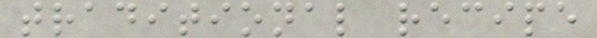traditional recipe
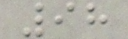98
